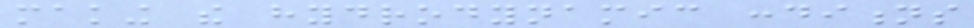making the hydrodynamic conditions
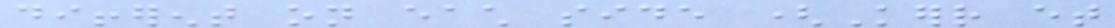different on each side (Kerr et
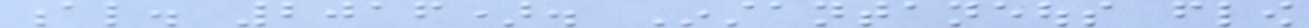al. 2016). Instantaneous flow
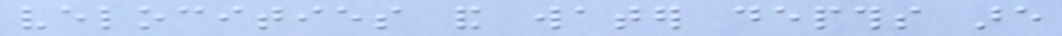velocities and water depths are
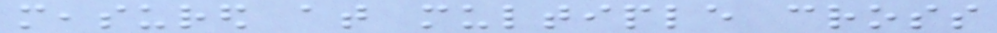measured at multiple cross
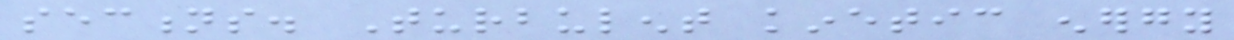sections. Turbulent kinetic energy
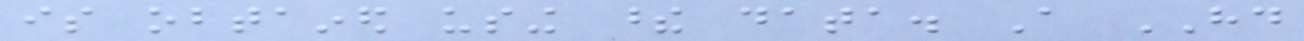is obtained using these data. A HD
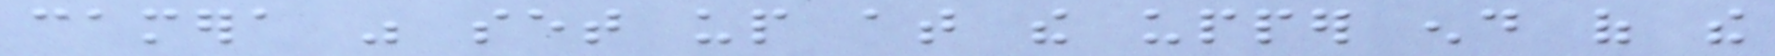camera was set up at the upper end of the
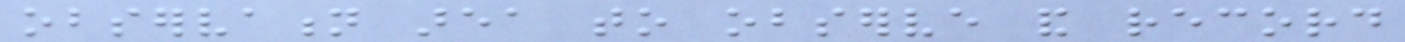observation area to observe and record
